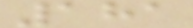181
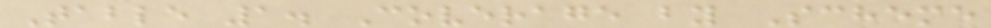Table 1. Coverage by Scheme
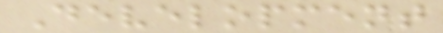Development
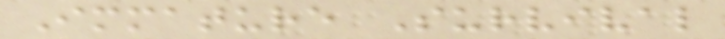Immature Survival
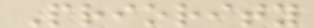Priority
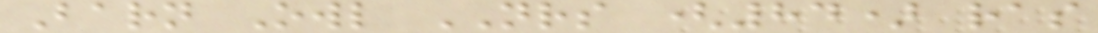Barn Owl NRS (84) ras
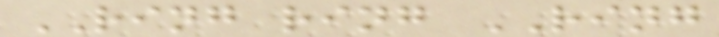RING ring RING
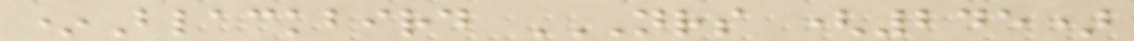*Blackbird NRS (245)
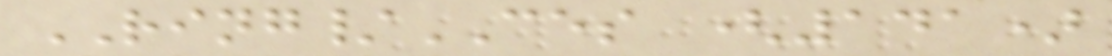RING/CES (141)
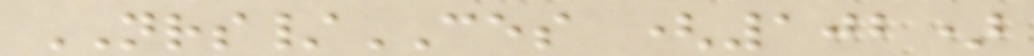NRS/CES (102)
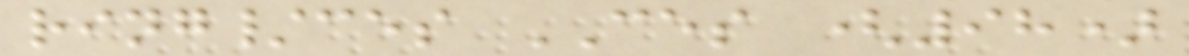ring/ces CES (98)
